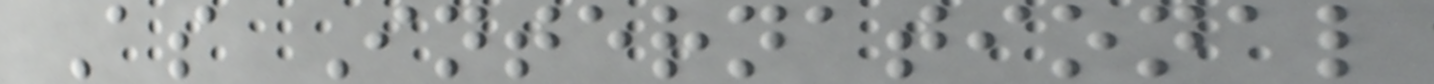As International
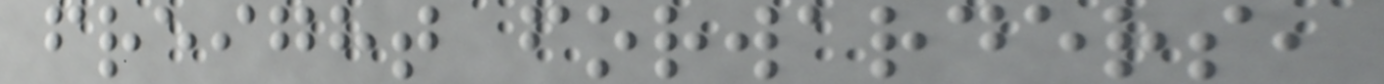freight forwarders,
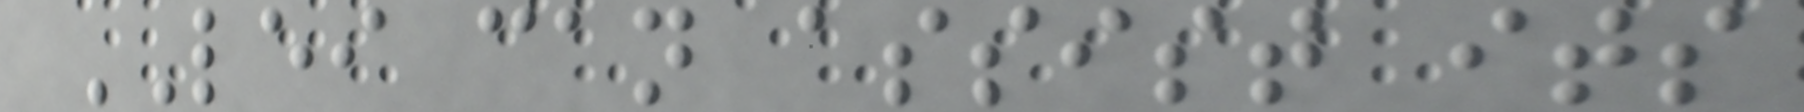LEI can assist its
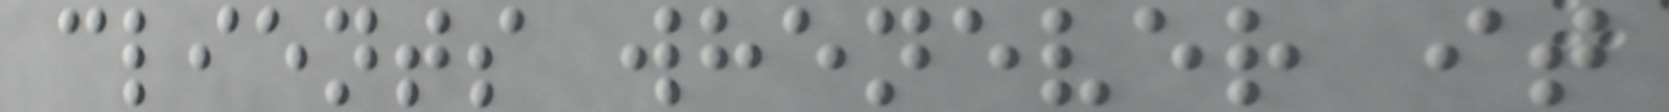clients whenever it
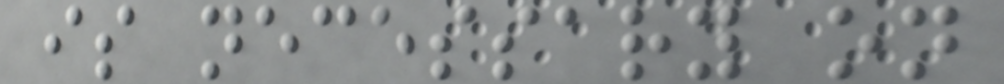is necessary on
